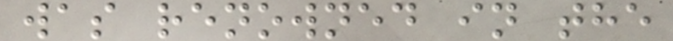was renowned in the
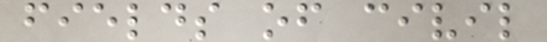fields of civil
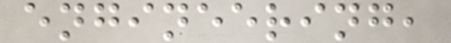engineering,
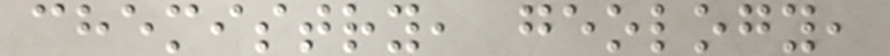chemistry, geology,
